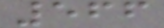566
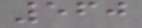560
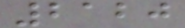2120
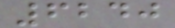6240
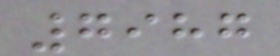7987
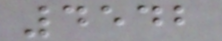4542
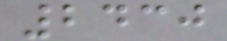2430
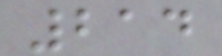214
